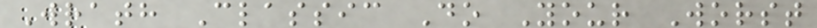Wrath Classic Do Your Worst
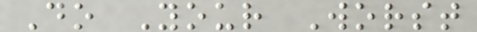Do Your Worst
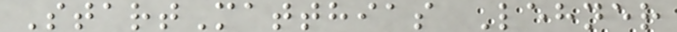StartMatthias Lehner
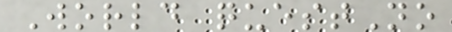World questNo
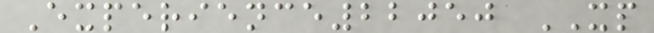Experience22050 XP
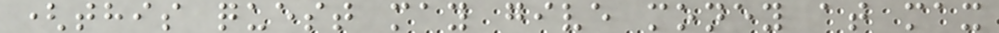(this quest may give money at max
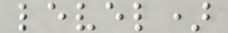level)
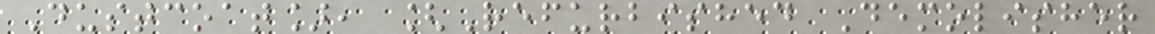Dustcoat], [Refurbished Demolisher
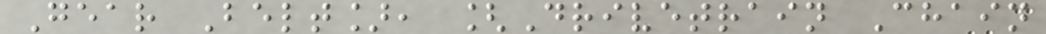Gear Belt], [Drivetrain Chain
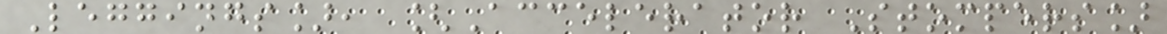Leggings], [Accelerator Stompers]
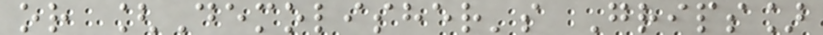or [Demolisher's Grips]
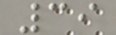39
